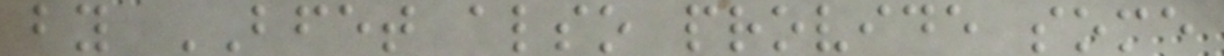by BFET also provide some
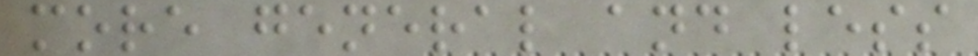more general and less
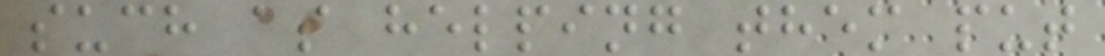such as helping them put
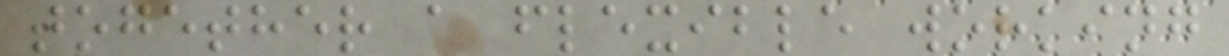together a flexible working
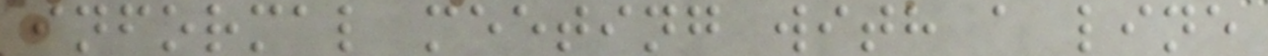informal meeting with a line
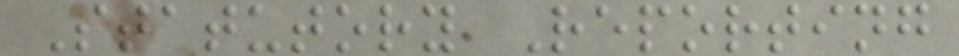Statutory Reporting
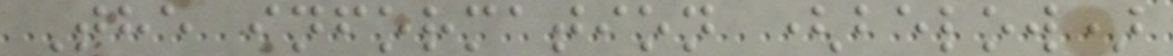The information (below)
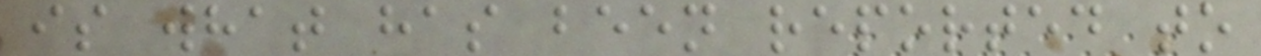is what has been reported to
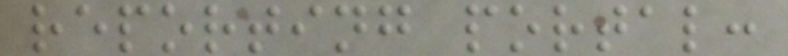reporting portal:
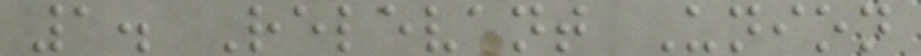1. Relevant Union
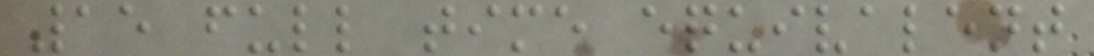15 full time equivalent
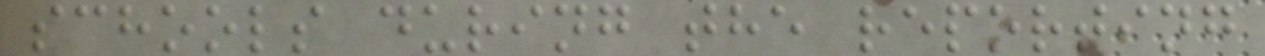schools during the reporting
